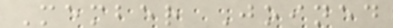Member Joined
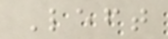Left
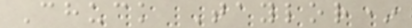Chuck Taylor*
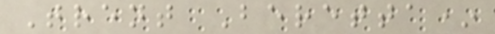Trent Beretta*
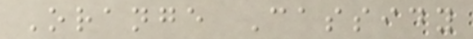Orange Cassidy
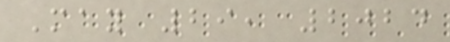May 29, 2024
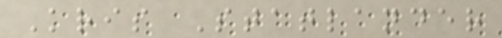Kris Statlander
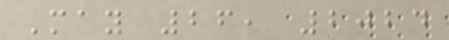May 26, 2024
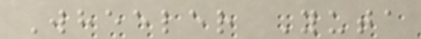Wheeler Yuta
